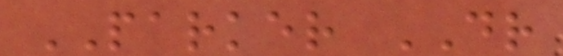PARKER DR
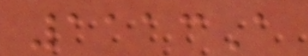1113A
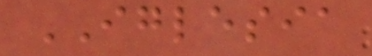IGLESIA
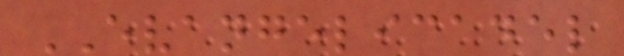EVANGELICADEL
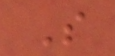S
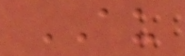AU
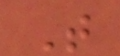T
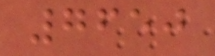7650
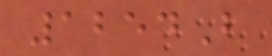1254B
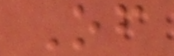Of
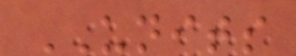UNITS
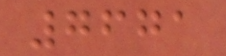7671
